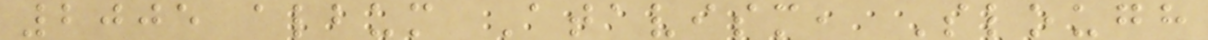2005 album Atavism, Slough
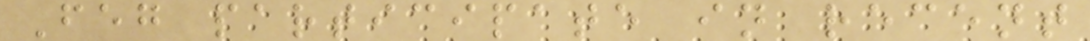Feg participate in recent
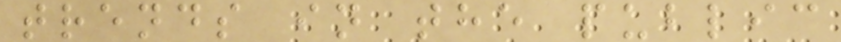trends in the public
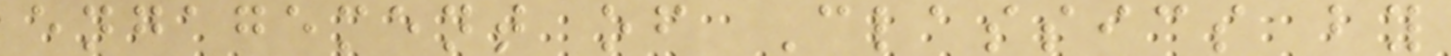engagement of Classics by
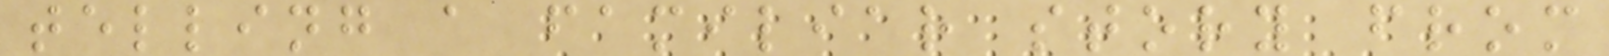telling a familiar story from
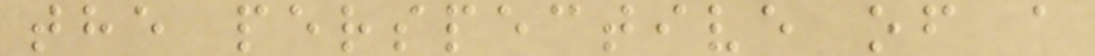the perspective of a
